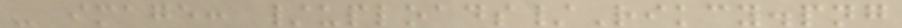- image: /uploads/Rikcy.png
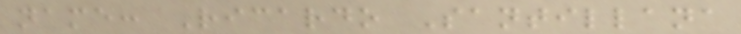name: Ricardo Santillana
